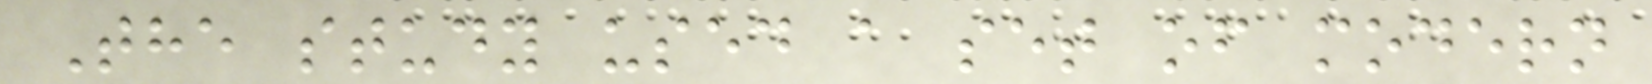The study used a set of modern
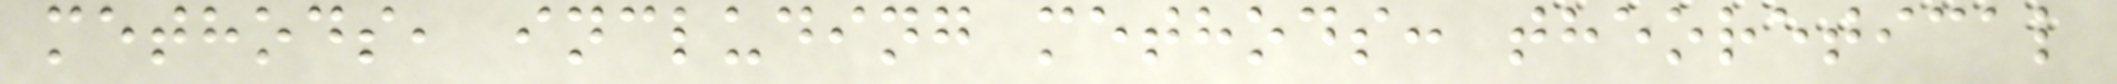methods, including methods: theoretical
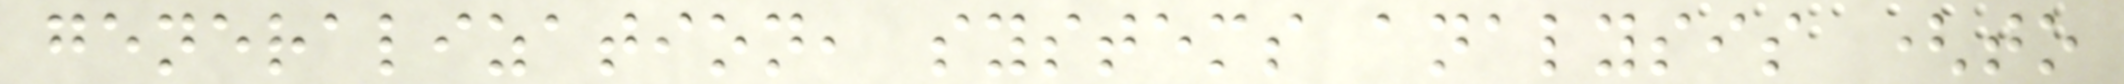generalization, systems analysis (to
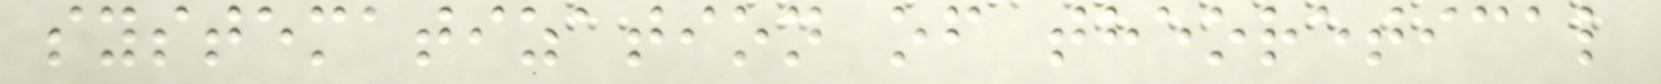systematization of theoretical
